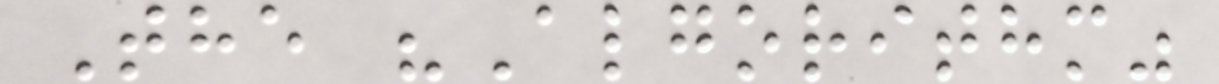The "Algorithm"
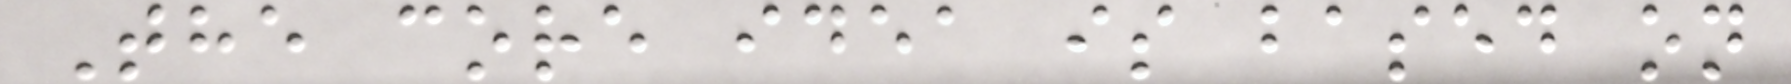The core idea is based on
